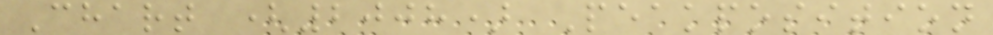Chart (2008) Peakposition
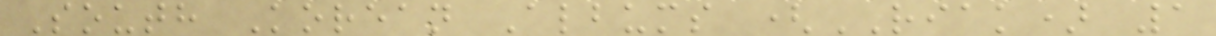South Korean Albums (RIAK) 1
